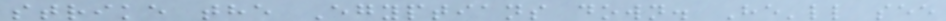strike the Egyptians down. He'll see
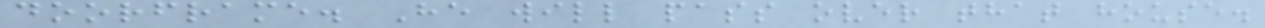doorframe. He will pass over that house.
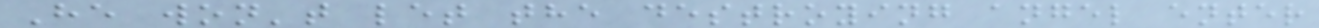He won't let the destroying angel enter
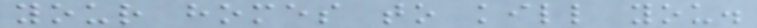your homes to kill you.
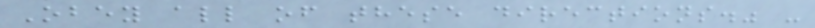Obey all of these directions." -
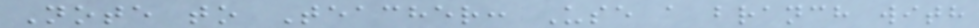Note to Teacher: Use a branch with
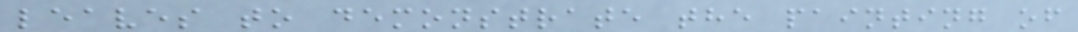leaves to demonstrate the painting of
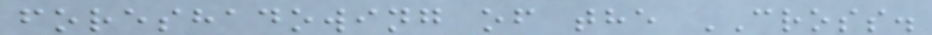foreshadowing of the CROSS.
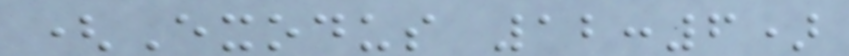(Exodus 12:6)
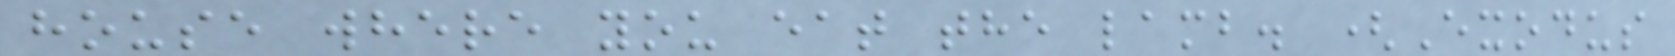house where you eat the lamb. (Exodus
